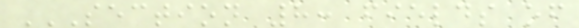SECTION 8: FIELDS OF
